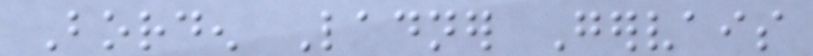Borden Ladner Gervais
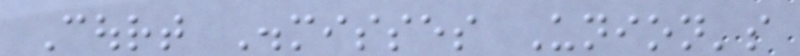Court Dismisses Union's
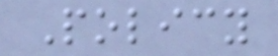Policy
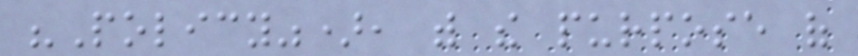"Policy"), with the purpose of
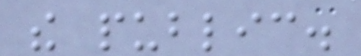the public.
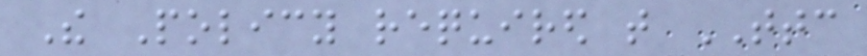The Policy required that TTC
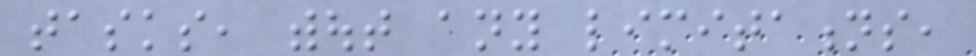tasks, without any limitations,
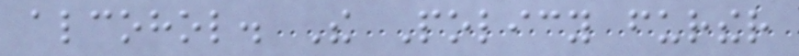alcohol. The Policy further
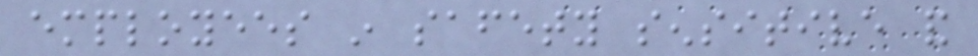employees in safety sensitive and
